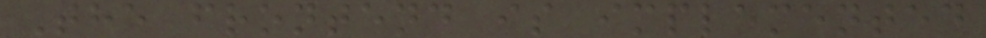The frontend is implemented
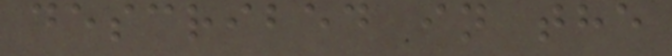described in the
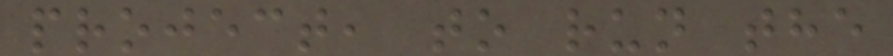project, to run the
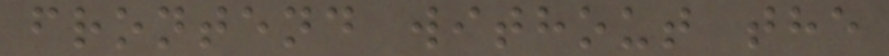frontend without the
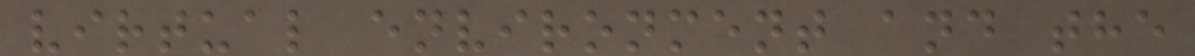virtual environment and the
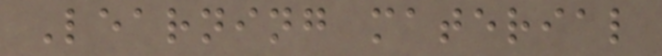Learning material
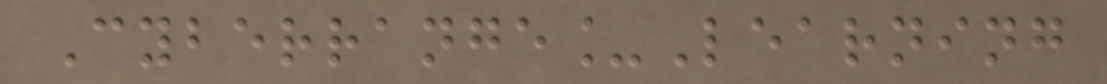Cyberrange_Learning
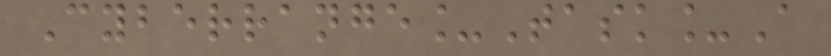Cyberrange_Task_A
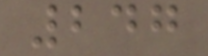247
